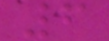6
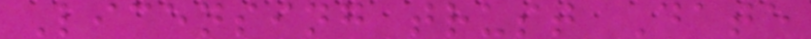Licensing trust Date
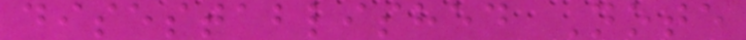disestablished Note
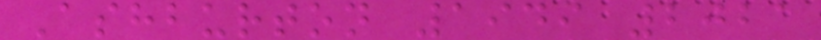Ashburton 1949 2021
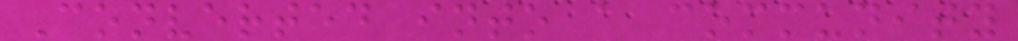Converted into a community
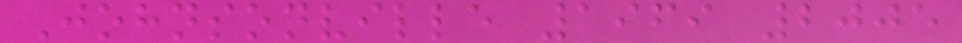Johnsonville 1969 2005
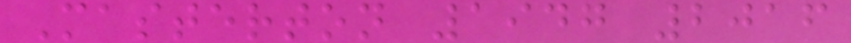Masterton 1947 2016
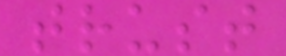trust
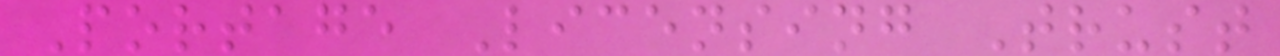Portage Licensing Trust
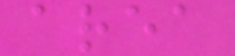area
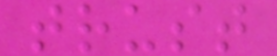trust
